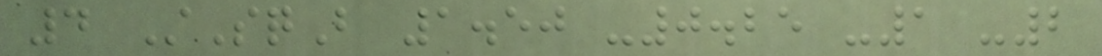4 StSqB 1.50 -0.25 -1 -2
